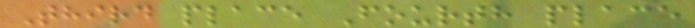Third place Fourth place
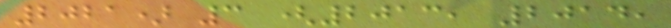2021) 3 (2013, 2014,
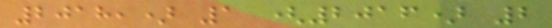2018,) 1 (2016) 2
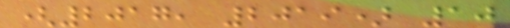(2017, 2019) 10
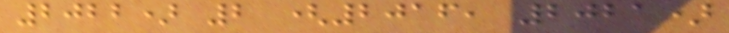2022) 2 (2016, 2021)
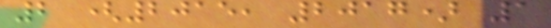2 (2015, 2017) 1
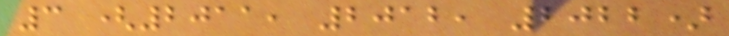3 (2011, 2012, 2022)
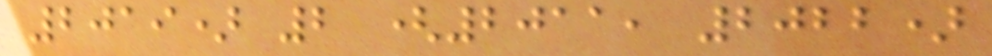2019) 2 (2011, 2022)
